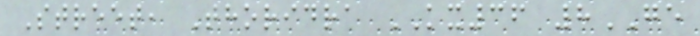Street, Thoridra KX36 8GE
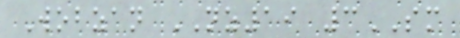Wobzan NZ19 3SM
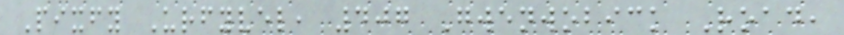Pixfy Urfyvel, 407 Gwenwobick Road,
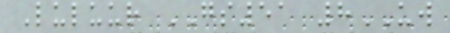Luluur GS51 8UW
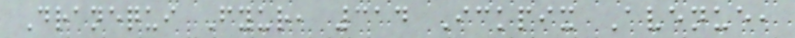Dranequi Fyur, 314 Ickpix Avenue,
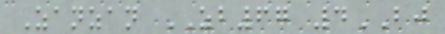Zanzan ZB67 4BJ
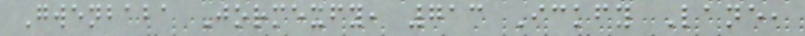Gwenbaba Jormexfy, 713 Ickfy Lane,
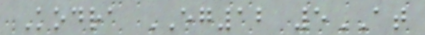Kodra EG12 5AT
